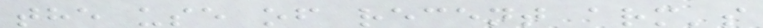the use of recent arm's
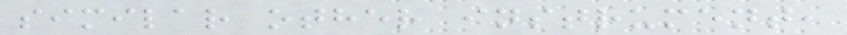similar other instrument,
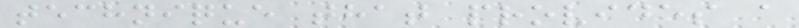technique that provides a
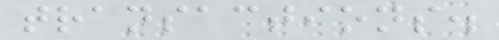transactions.
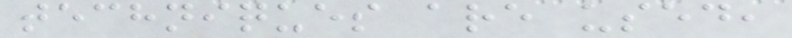techniques are used,
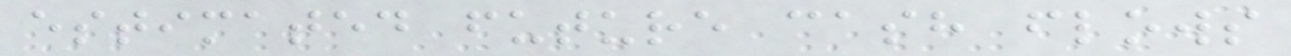estimated future cash flows
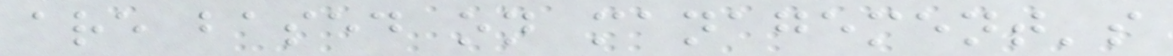are based on management's
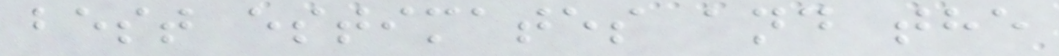best estimates and the
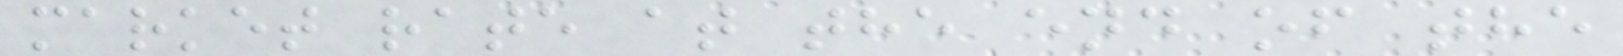market rate at the end of the
